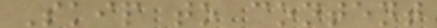Skip to content
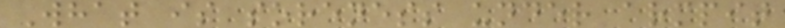What is soreness under armpit
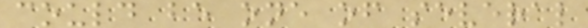could be one of several
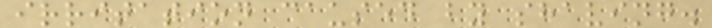irritation caused by shaving.
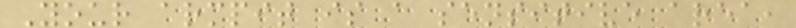Your armpit is a sensitive area,
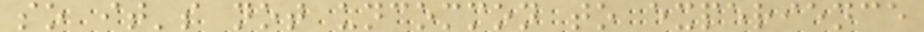so it's not uncommon to experience
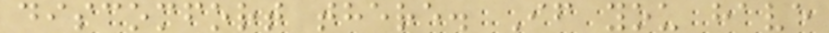discomfort there. If you have
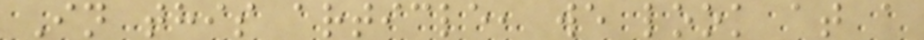In this article, we look at a
